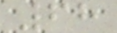68
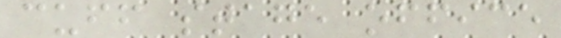cuff stage office
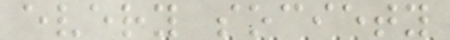every society
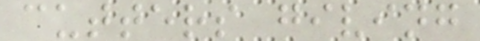cutters giving
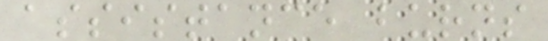assistance burns
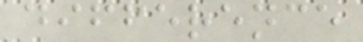difference
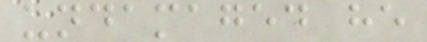undamaged he
